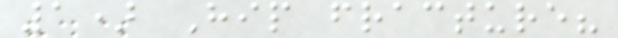1) Hip fracture?
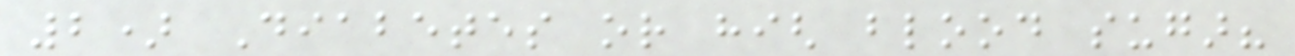2) Diabetes or high blood sugar?
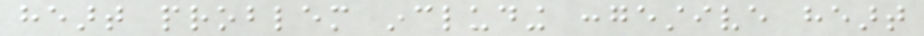heart problem including congestive heart
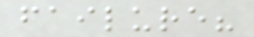failure?
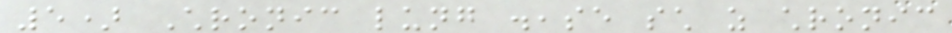5) Chronic lung disease such as chronic
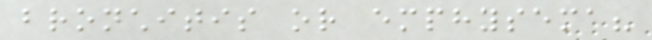bronchitis or emphysema?
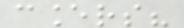cancers?
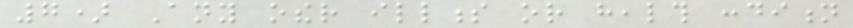7) Any other illness or health condition
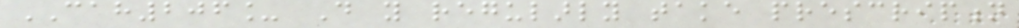CAH206_ Do you regularly take prescription
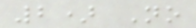2) No
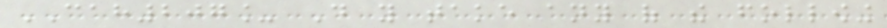CAH207_ Do you take any of the following
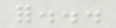for...
